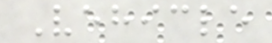Vehicle
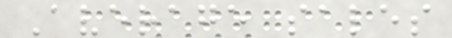Average sales
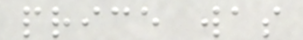price was
